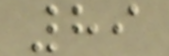89
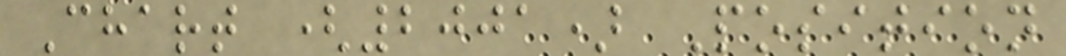Chart (2001) Position
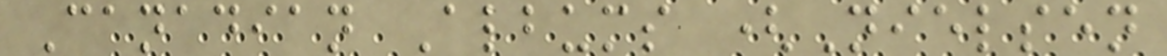Canadian Albums (Nielsen
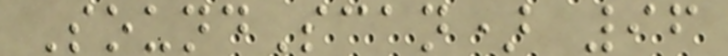SoundScan) 96
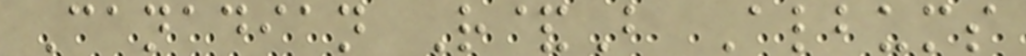Canadian R&B Albums
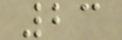23
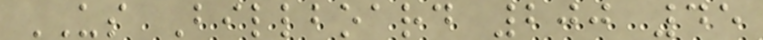US Billboard 200 45
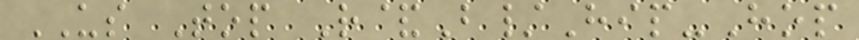US Top R&B/Hip-Hop
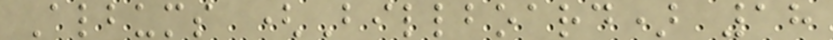Albums (Billboard) 18
